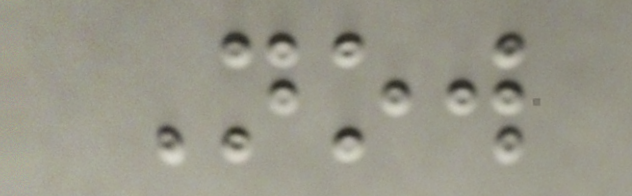Now
